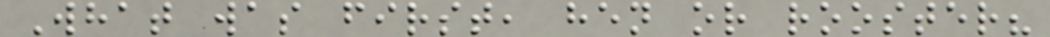What was first, hen or rooster?
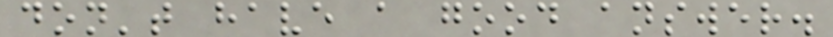don't have a good answer.
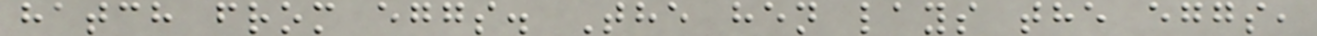hatch from eggs. The hen lays the eggs,
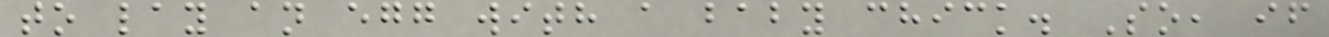to lay an egg with a baby chick. So, if
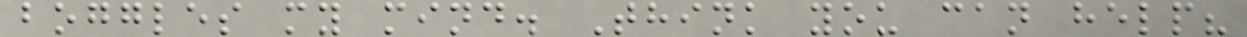boggles my mind. Think you can help?
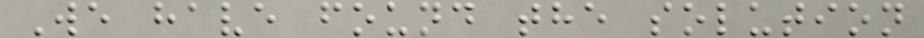We have found the solution
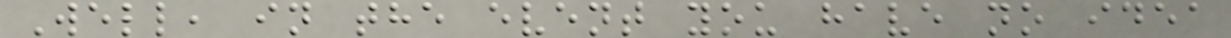Well, in the event you have no idea
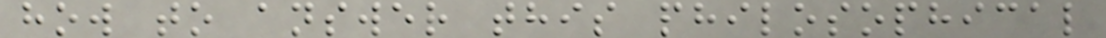how to answer this philosophical
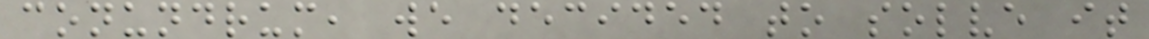conundrum, we decided to solve it
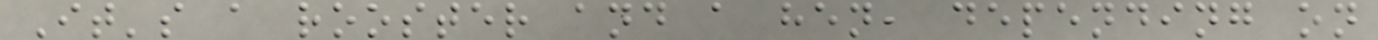It's a rooster and a hen, depending on
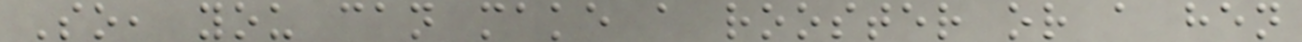So, you can make a rooster or a hen
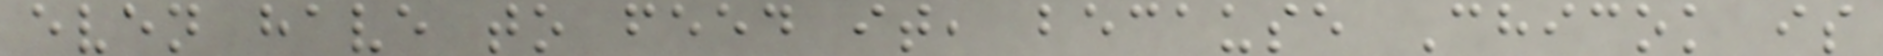even have to feed it, because Chicok is
